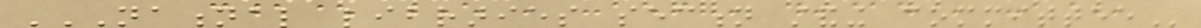NATIONAL LIBRARIES SECTION STANDING COMMITTEE
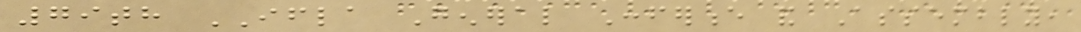79th IFLA General Conference and Assembly,
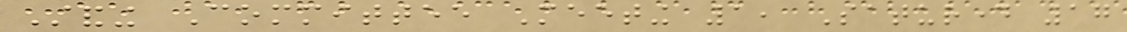Standing Committee Meeting 1, Saturday 17
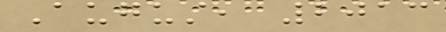August, 2013
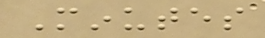Minutes
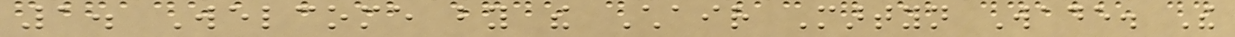1. Welcome by the Chair Martyn Wade. The
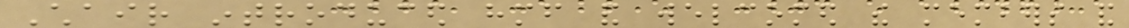Chair introduced himself and welcomed the members and
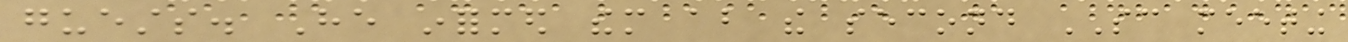guests. He informed them about the second SC meeting
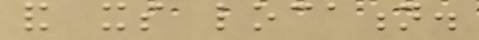and its location.
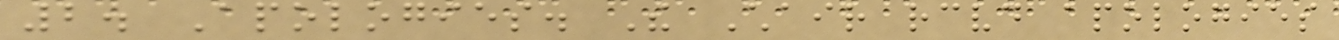2. Apologies. The Chair received apologies
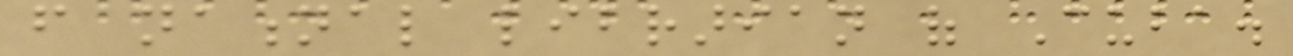from national librarian of Cuba.
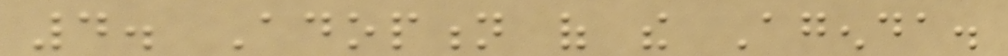4. Adoption of the Agenda.
